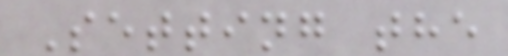Setting the
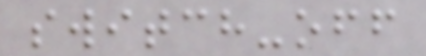switch-off
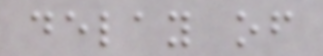delay of
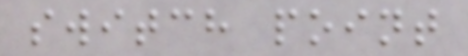switch point
